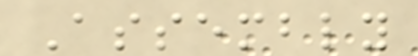Assembly
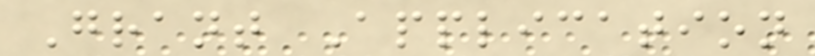Grant Application
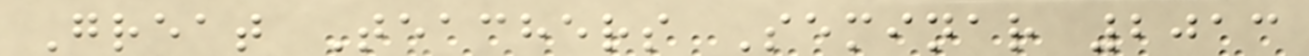Great Teachers Seminar 2013
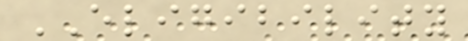ELIGIBILITY
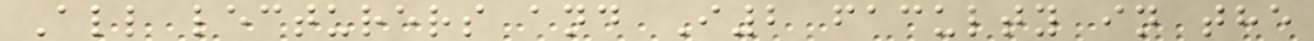All lecturers and I2 faculty in the
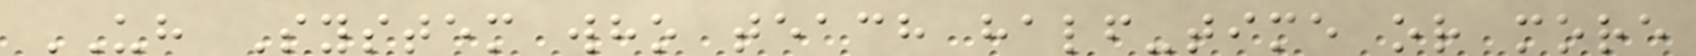UH System who teach half-time or more
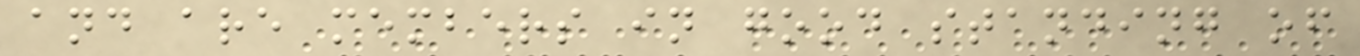and are members in good standing of
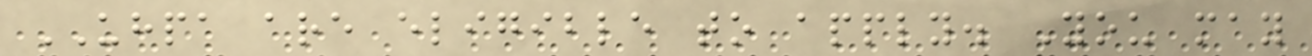UHPA are eligible to apply. You may
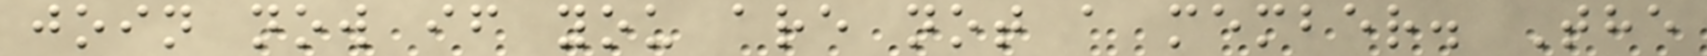join now if you are not a member. The
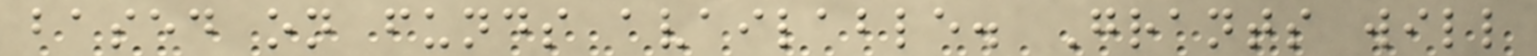based on funds available. Grants will
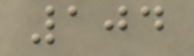104
